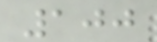100
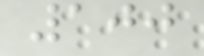100
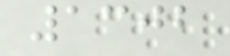1302
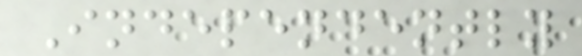Independently
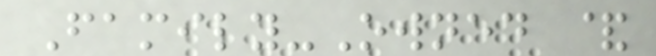Family-Owned &
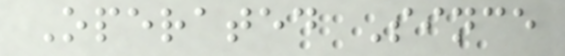Operated Since
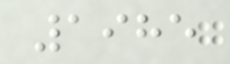1985
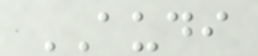AUDI
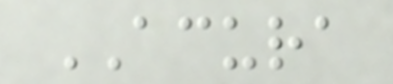ACURA
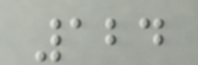124
